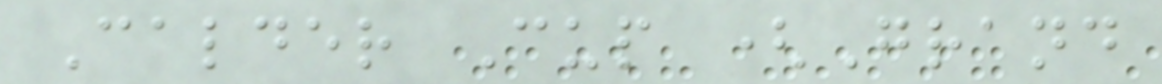Calder Cup (Grand
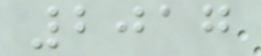2017
